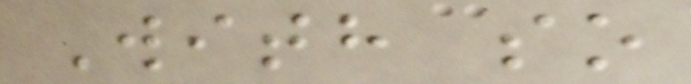With so
